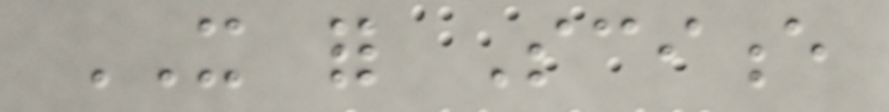IT for Science
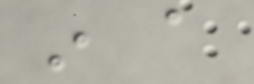in a
